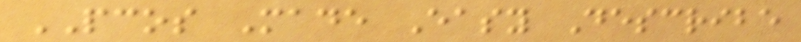PCOS Made Easy Describe
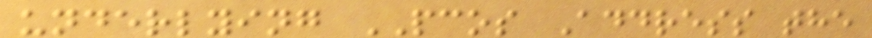underlying PCOS Address the
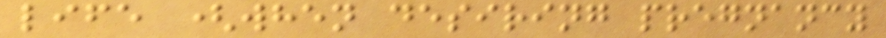life (when desiring pregnancy
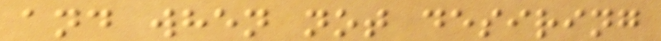and when not desiring
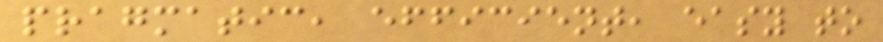pragmatic, efficient, easy to
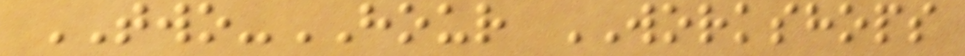TWO-HOUR WORKSHOPS
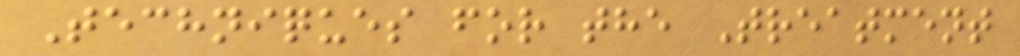Techniques for the Treatment
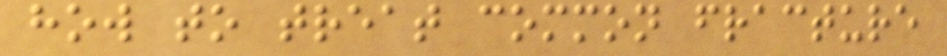how to treat common fracture
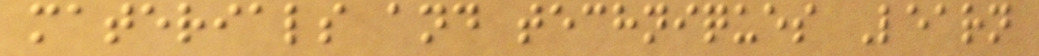materials and techniques Learn
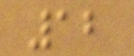12
